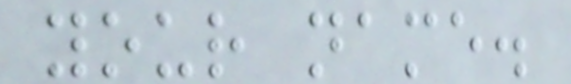your name.
